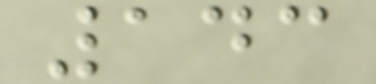143
